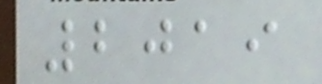2019
